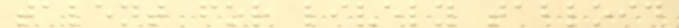talent for lively tabloid
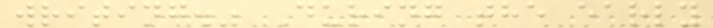writing." During the early
